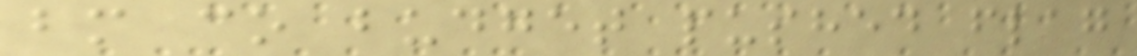bm co budget pushed flag
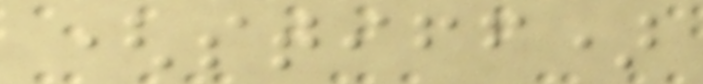(stiff)
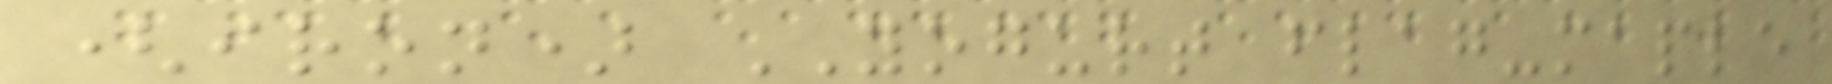(iron) YOGURT flag-maple
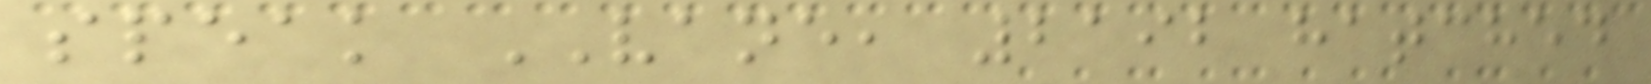speak VANE, 2192 hatched
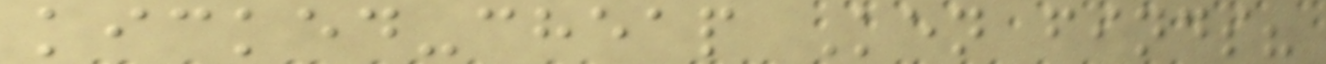kicked-cheap Ken finds?
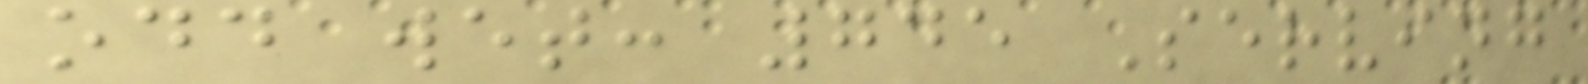odd wet: 745 Serving
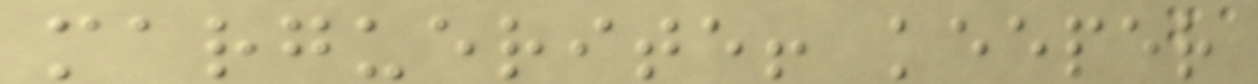marguerite! keeper
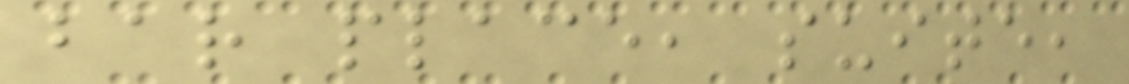bar place, suite,
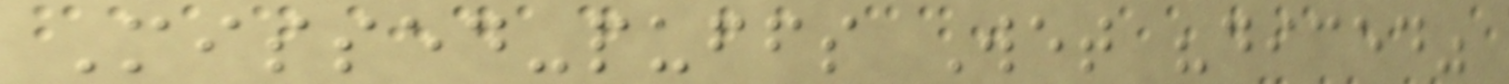Missed-puffs Wet "diced"
